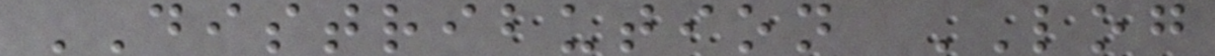DISTRIBUTION LOG
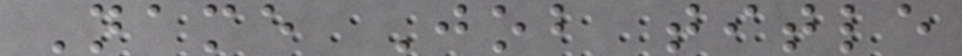Name Job title
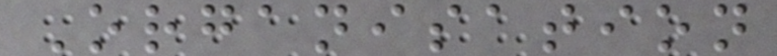Organisation
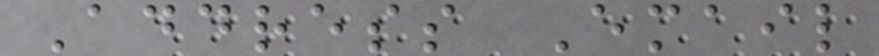Address Email
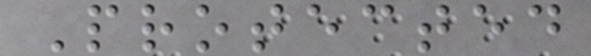Protected
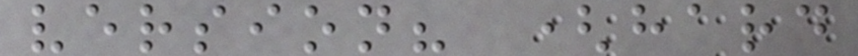version? (hard
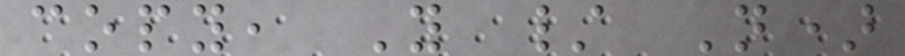copy, Y / N)
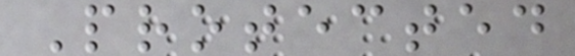Protected
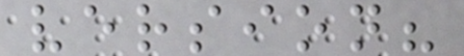version?
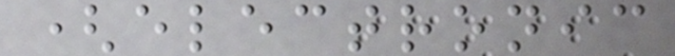(electronic
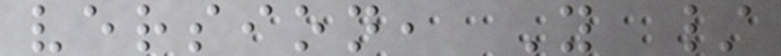version, Y /
